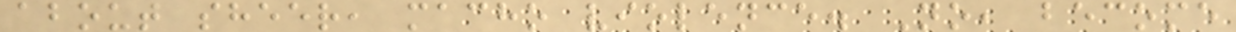about sheer, macho violence. No, become
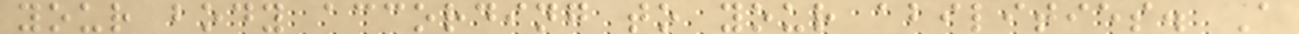your body according to your abilities. A
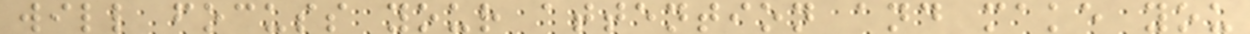will focuss your attention and make you
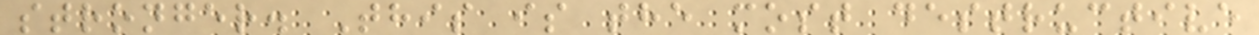stronger. This is the most destructive
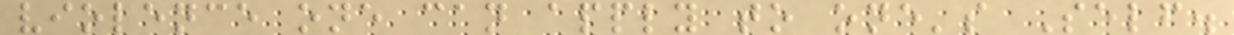violence one can apply to one's Self.
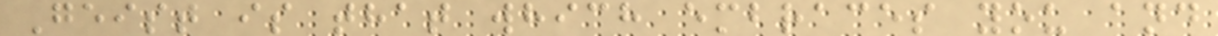Geist is that which embraces you and
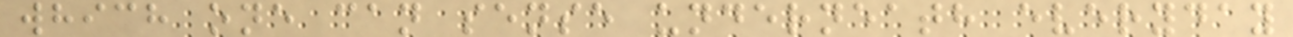which one can sense underneath everyday
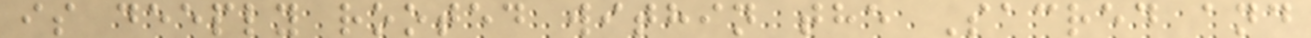is deeply rooted within the Sacred and
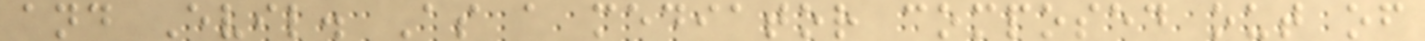and Evil. As a mediator composed out of
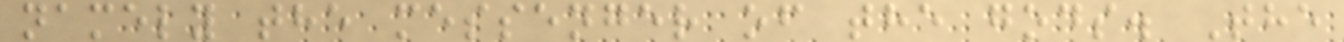namely the messenger of the gods. The
